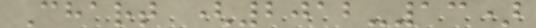Chart (2012-13)
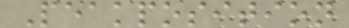Peakposition
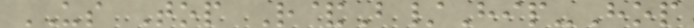US Top R&B/Hip-Hop
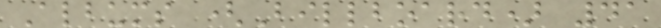Albums (Billboard) 41
